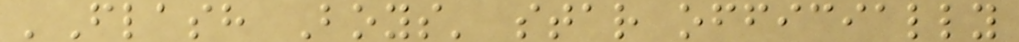'Flash Boys' star officially
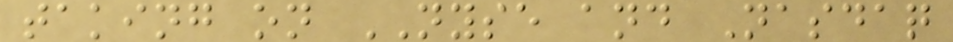taking on NYSE and Nasdaq
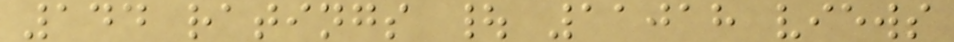144 ratings | 11018 views
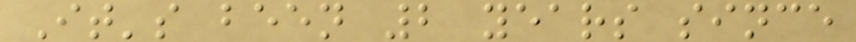It's been 2 years since
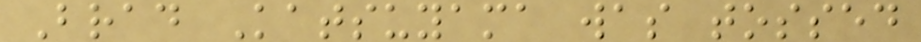Brad Katsuyama was tossed
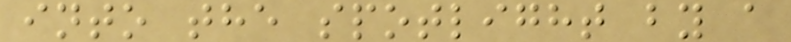into the spotlight by a
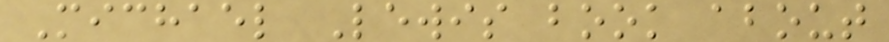Michael Lewis book about
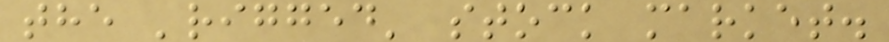the 'rigged' stock market.
